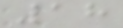18
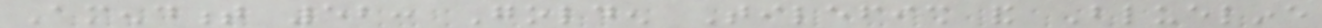Amendment 52: Golden Tilefish and Blueline
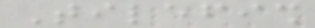Tilefish
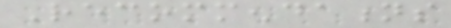Recommendations
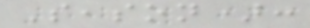Season):
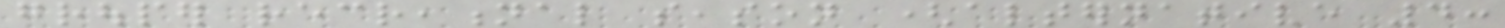grouper recreational season (alternative 4:
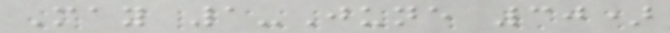May 1-June 30)
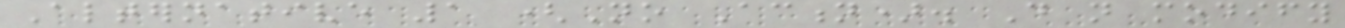Alternative 1 (No Action). Do not modify
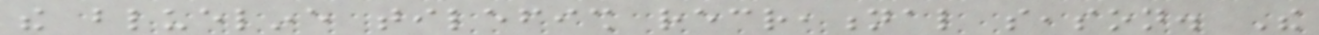the blueline tilefish recreational season. The
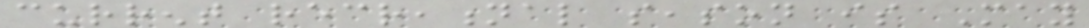current recreational season is May
